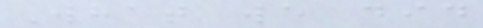What we did
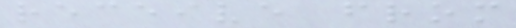receive from
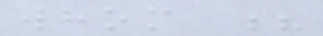whom ?
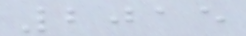2015
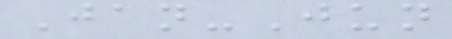Jan-Jun
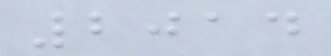2014
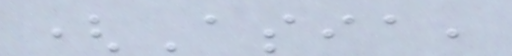(Asia,
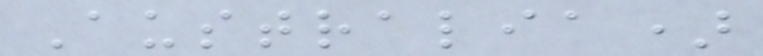Australia)
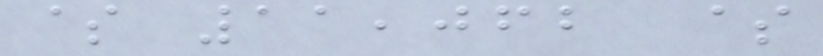$ 11,062 $
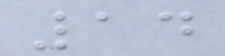14
